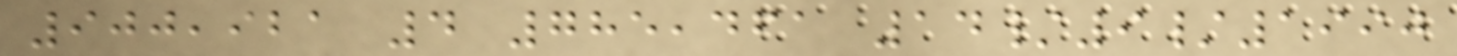900,921 4 785,461 14/9/1990
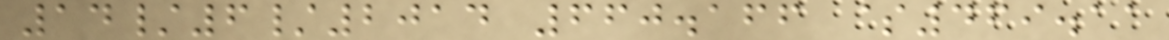14/6/2014 660.166 $469.11
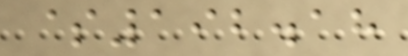$192.18
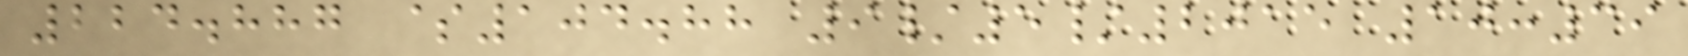224.887 $104.88 9/5/2015 10:39
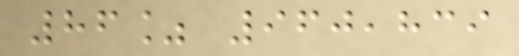86% 960,839
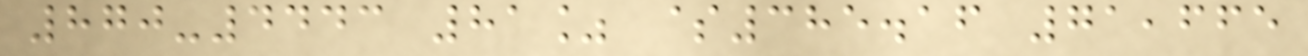870-4443 81% $385.16 71,665
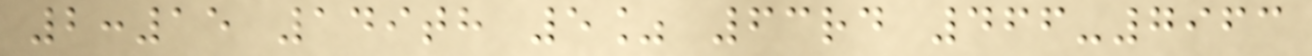2:15 149th 5% 63rd 466-7963
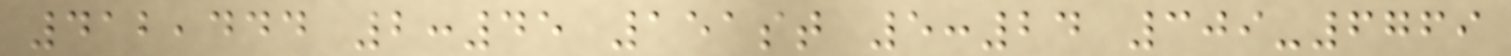412,444 2:45 151st 5:24 309-6769
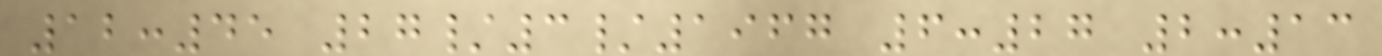12:45 27/3/1967 6:27 2:13
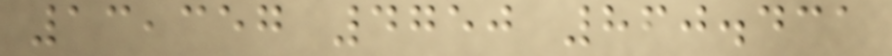13,357 4750 860.431
